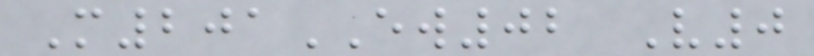M201EW02 V0
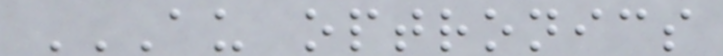AU OPTRONICS
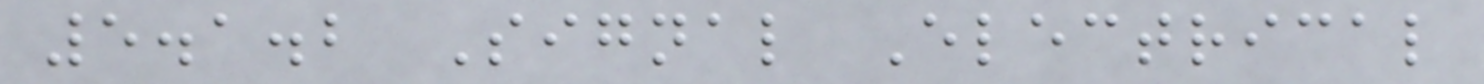5.1.2 Signal Electrical
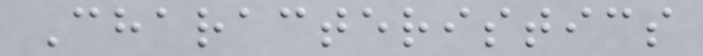Characteristics
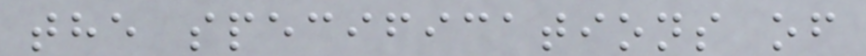the specifications of
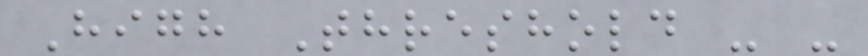High Threshold - -
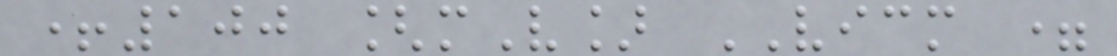+100 [mV] VICM =
